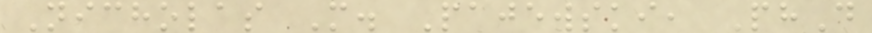Nicholas M. Pajewski, PhD
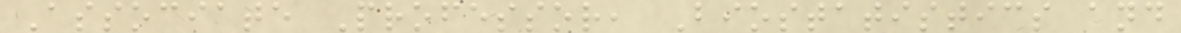Associate Professor, Biostatistics and
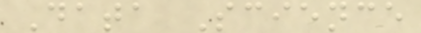Data Science
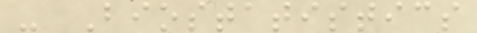- Biostatistics
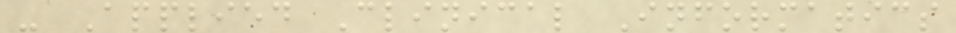- Applied Clinical Informatics
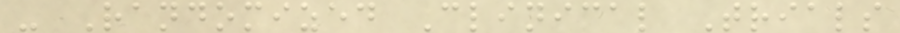- Randomized Clinical Trials
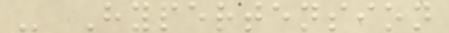- Hypertension
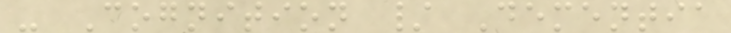- Cognition / Dementia
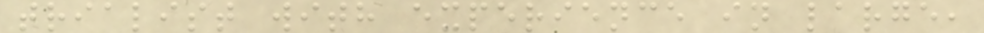trialist with experience in large,
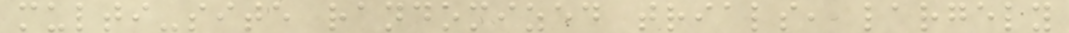multi-site randomized trials, largely
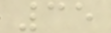35
